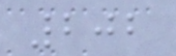202
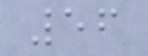56
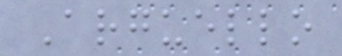Arguello
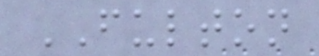FULTON
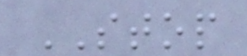STOP
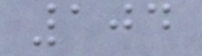104
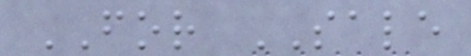FOR SALE
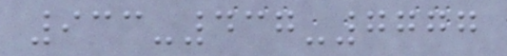933-437-7777
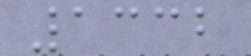1332
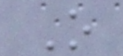O
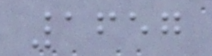1657
